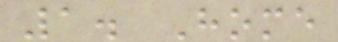1. Home
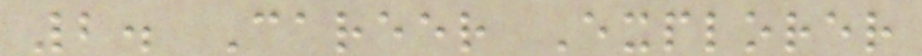2. Career Explorer
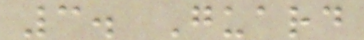3. Guard
